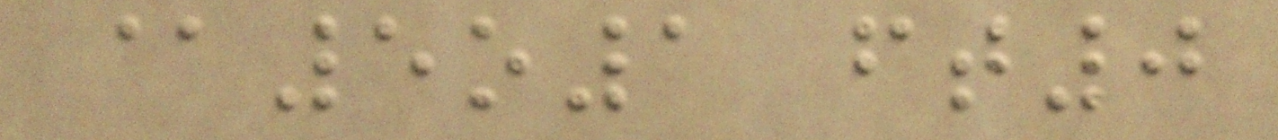@5o1 ft0
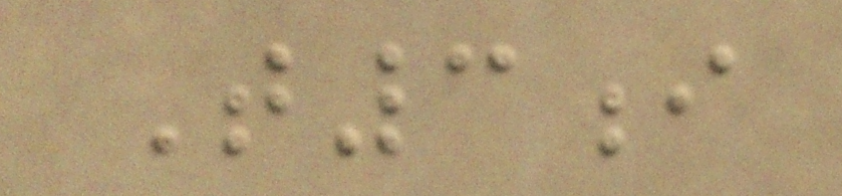T3i
